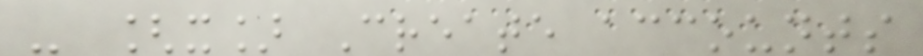- [x] Create accounts
